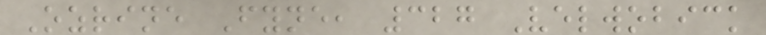Ozrine Fyne, 327 Velwobick
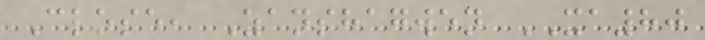Close, Zanshagwen XA80
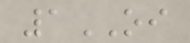1OI
